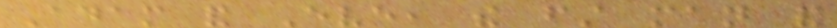Adam and Eve, the first man and
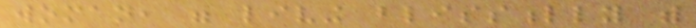woman, were living blissfully with
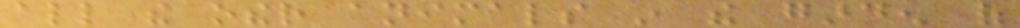all the other animals in the garden of
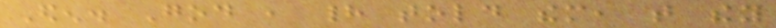Eden. God , had told them, that they
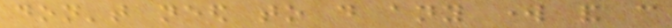don't need to do any work and can
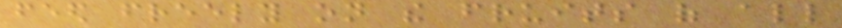feed freely on the fruits of all
